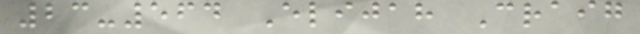23-564 Elijah Craig
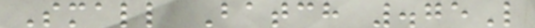Small Batch .75L
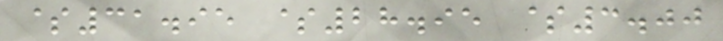$31.95 $28.95 $3.00
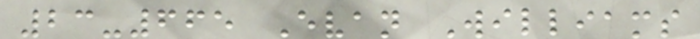23-665 Evan Williams
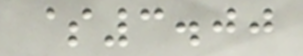$3.00
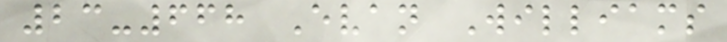23-668 Evan Williams
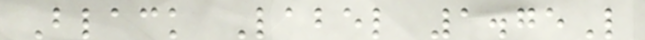Black Label 1.75L
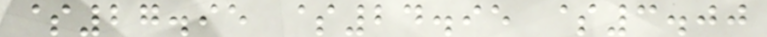$27.95 $24.95 $3.00
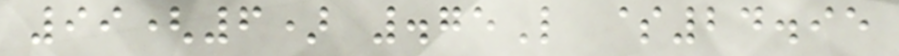99(6) .75L $24.95
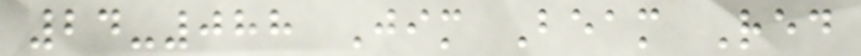24-088 Jim Beam Red
